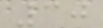30
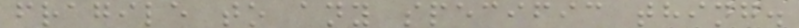fragile to any specific thing.
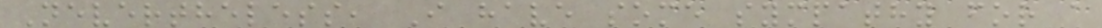Nevertheless, I have some sympathy for a
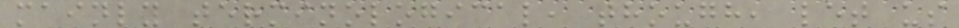mainly terminological, though, let us
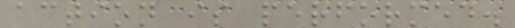action is performed.
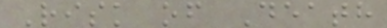Risk of Death
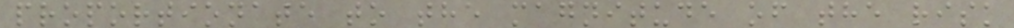proportionate to the magnitude of the risk
